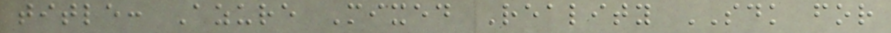title: Azure Mixed Reality SDK for
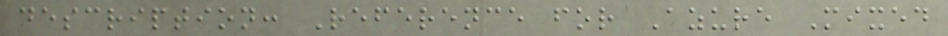description: Reference for Azure Mixed
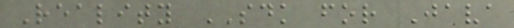Reality SDK for Java
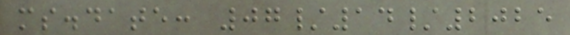ms.date: 07/14/2025
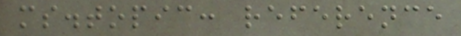ms.topic: reference
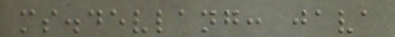ms.devlang: java
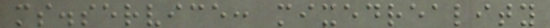ms.service: mixedreality
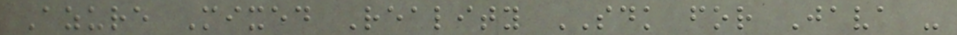Azure Mixed Reality SDK for Java -
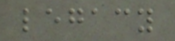legacy
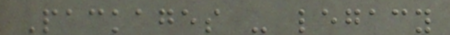Packages - legacy
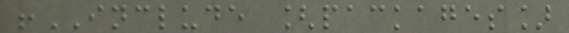!INCLUDE [packages]
